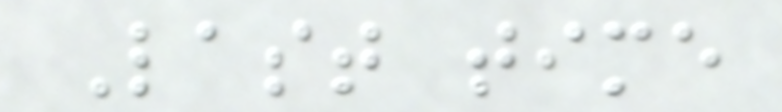Last time
